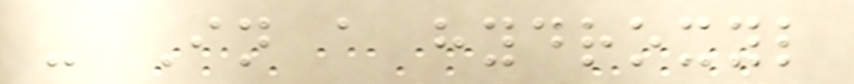- In a hydroxyl
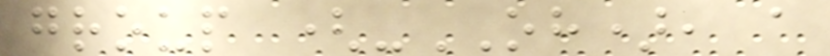group (-OH), a
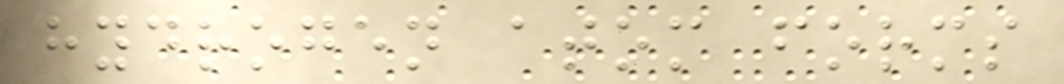hydrogen atom forms
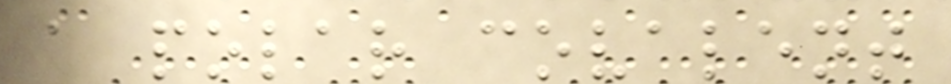a polar covalent
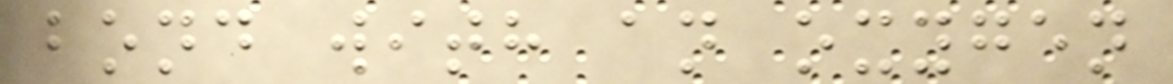bond with an oxygen
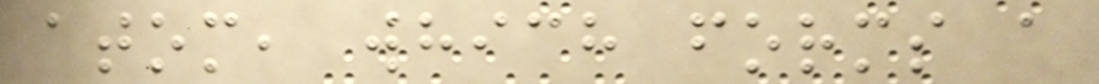atom, which forms a
